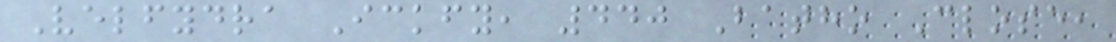Velfydra Ickfy, 440 Batho Close,
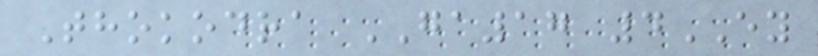Thokodra GA17 4EY
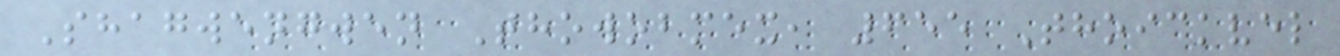Shagwengwen Thowobmex, 655 Thoickvel
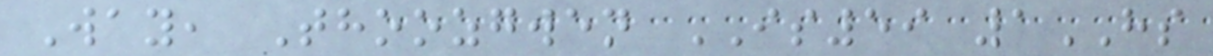Way, Thoozgwen IS59 1HS
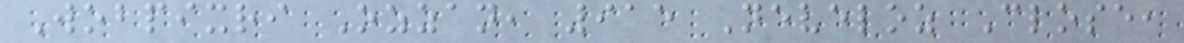Wobpixri Ozzan, 915 Neveloz Close,
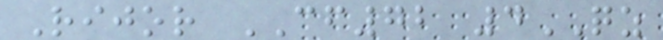Rijor CF72 4QZ
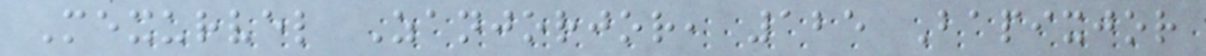Mexurvel Zanjorjor, 125 Bapixjor
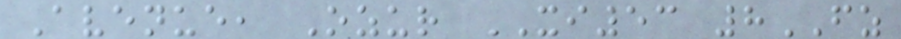Avenue, Ozur XI53 8FZ
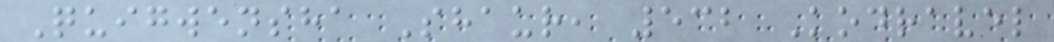Quigwensha Shaur, 532 Kodravel
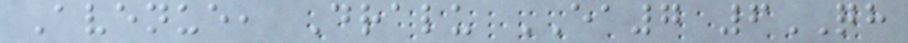Avenue, Dralu EA7 6QH
